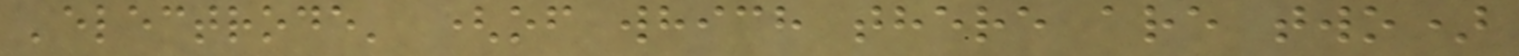'electrode' (of which there are two)
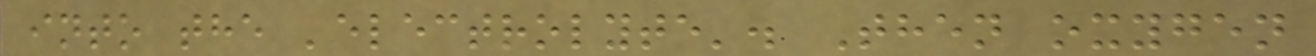into the 'electrolyte'. Then oxygen
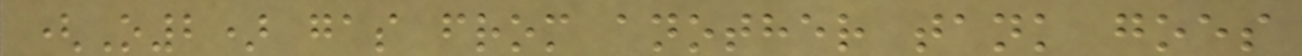(O2) gas from another tank goes
